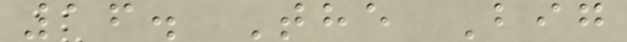16. The Big
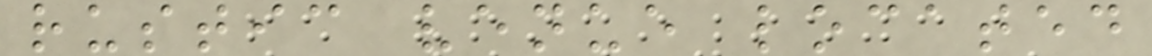rustic venue located
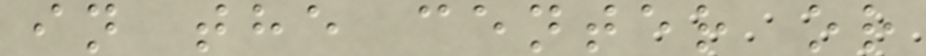in the center or
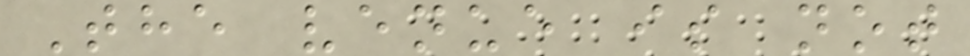The venue is not
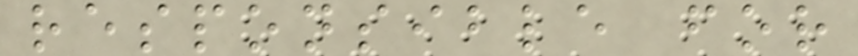responsible for
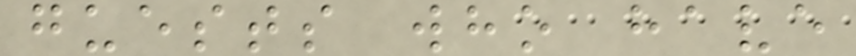guests who have
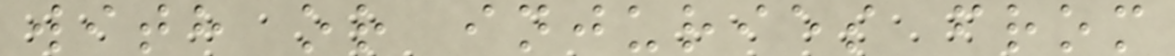with or injuries from
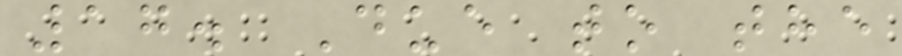17. Due to the
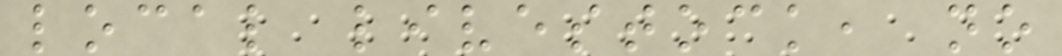local livestock, no
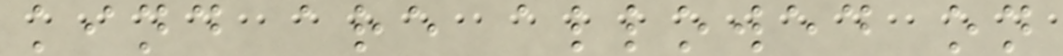kind are allowed on
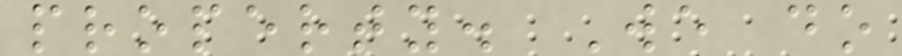property. We do
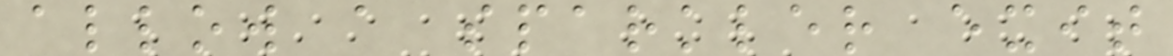allow a sparkler exit
